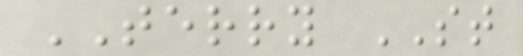TERRY ST
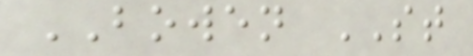BOWEN ST
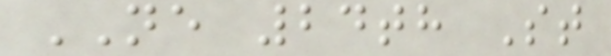NE 24th St
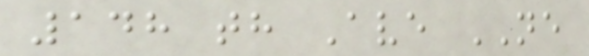148 th Ave NE
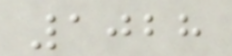1028
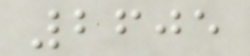2605
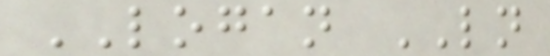LOGAN LN
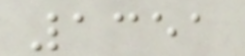1351
